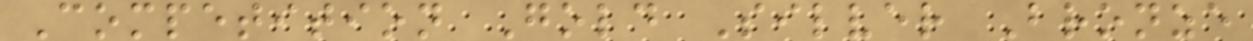Competition Gold Silver Bronze
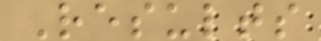Results
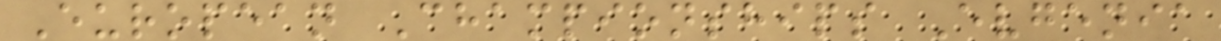European Championships Evgenia
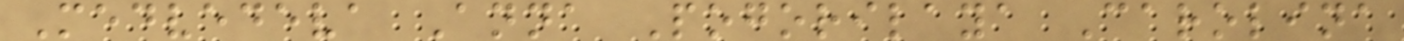Medvedeva Anna Pogorilaya Carolina
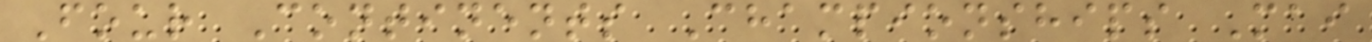Four Continents Championships Mai
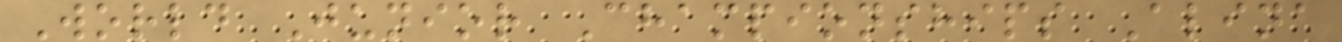World Junior Championships Alina
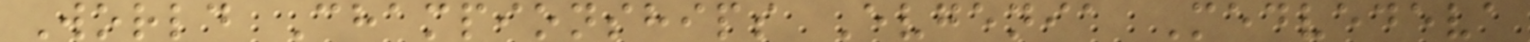World Championships Evgenia Medvedeva
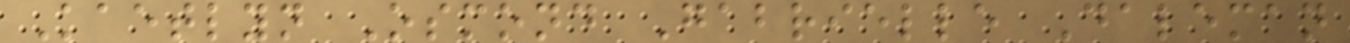Kaetlyn Osmond Gabrielle Daleman
